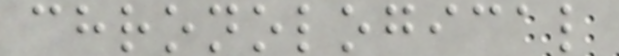chronological
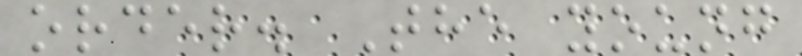order. The young
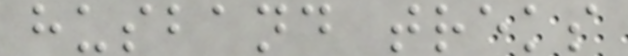husband treks
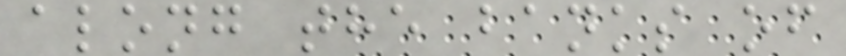along the banks of
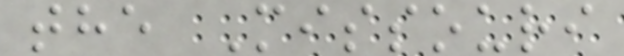the Missouri
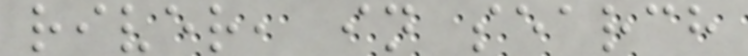river, in search
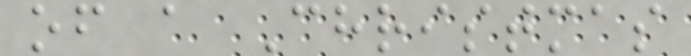of a Christmas
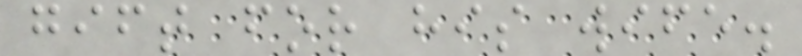gift for his wife.
